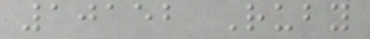10152 Ruby
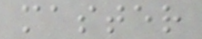master
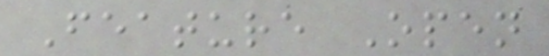Feature Open
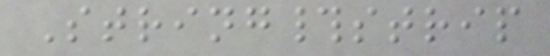String#strip
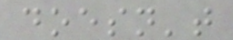doesn't
